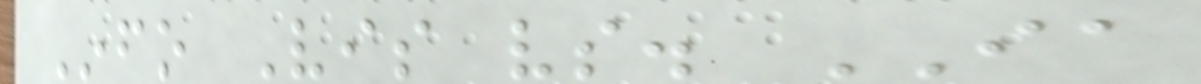Info Vis vs. IA
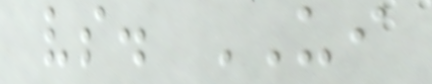vs. UI
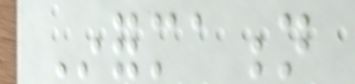Information
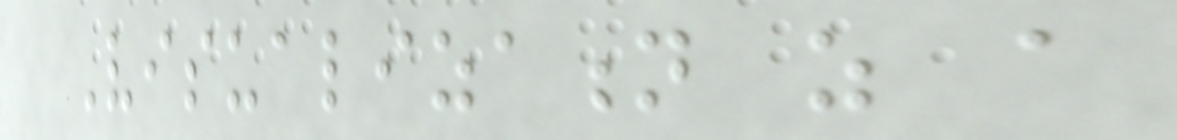Visualization as a
